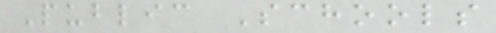Public Schools
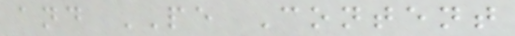and PE Content
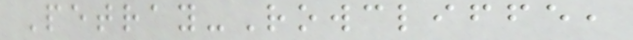Petray-Rowcliffe,
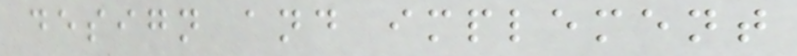design and implement
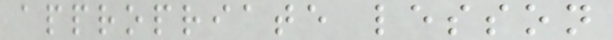appropriate lesson
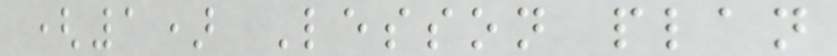(1) Lesson plan
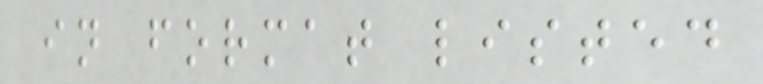in format listed
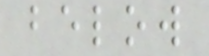below
